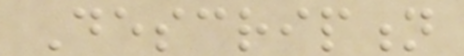Description
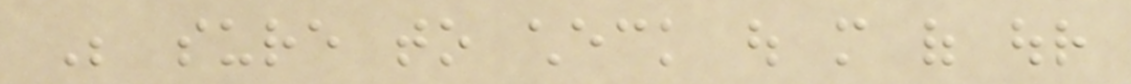Be sure to check out more of our
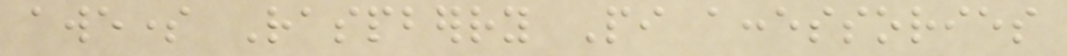awesome Raspberry Pi accessories
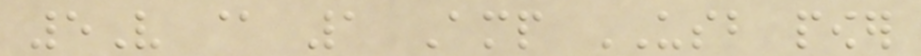5V @ 1 Amp USB power
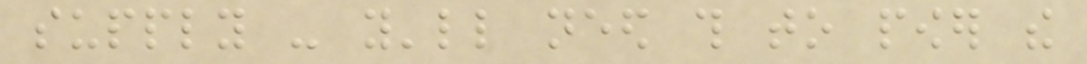supply - you'll need this to power the
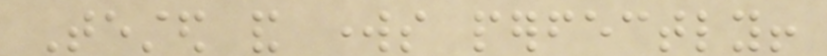Tested and works perfectly!
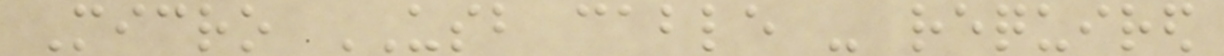Micro USB cable - required
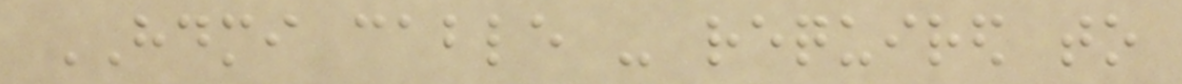HDMI cable - required to
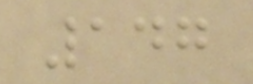147
